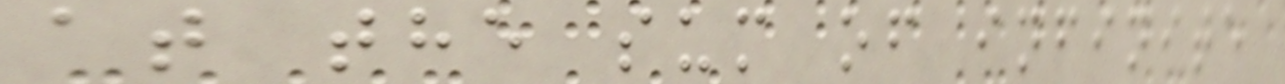at the sum of infinite
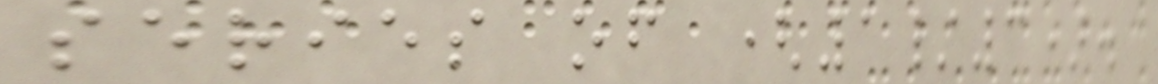series of (1/3).
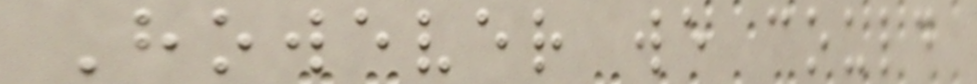However we could
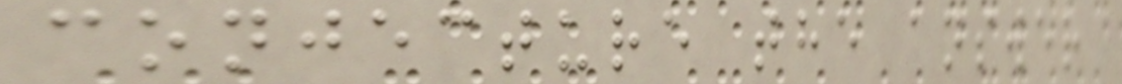conjecture the answer
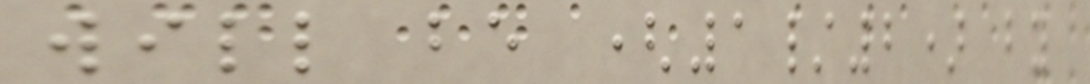will be (1/2) by
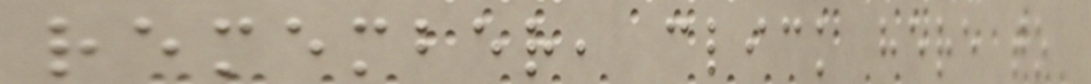remember, click here to
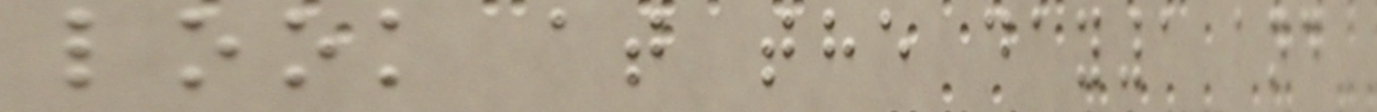look at the day1 and
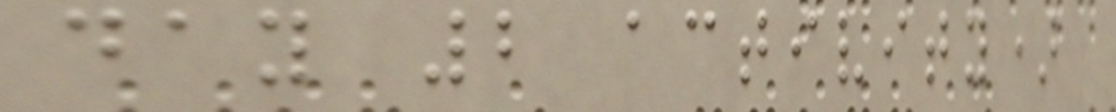day 2 activity)
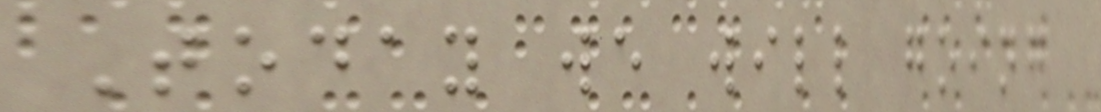Today we will going
